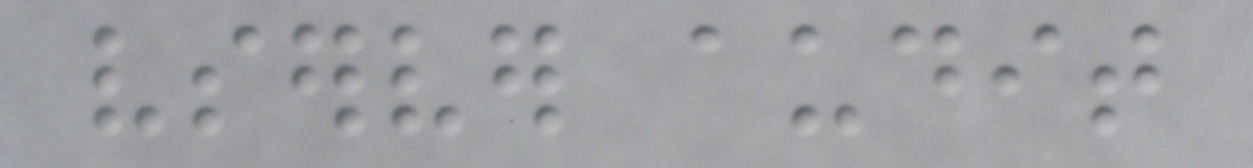vserver audit
